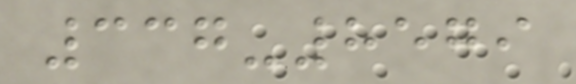337-8579
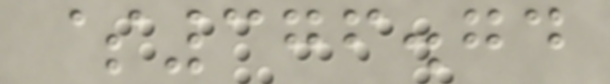$376.74
